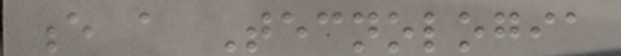e a Tecnologia
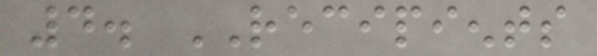4. RECIPIENTS
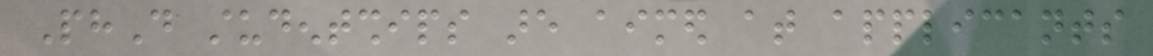PhD studentships are aimed at applicants
